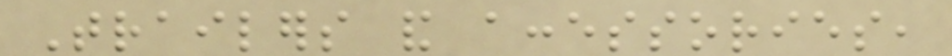Trailers and accessories,
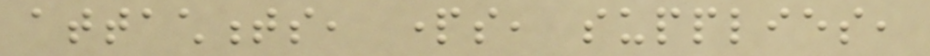attachments, parts, supplies,
